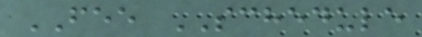FEE SCHEDULE
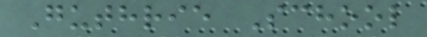Guthrie School
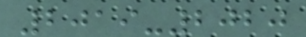2019-2020
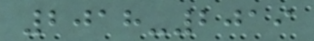2018-2019
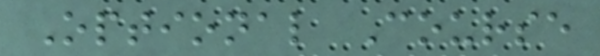Optional Course
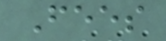Fees
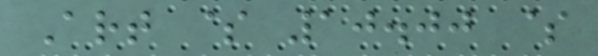Art $ 10.00 $
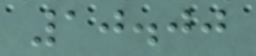10.00
